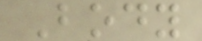Body
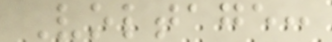Voltage:
